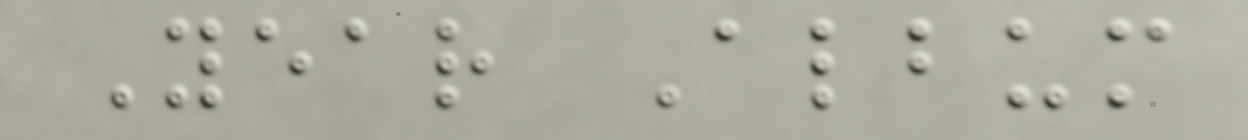Year Album
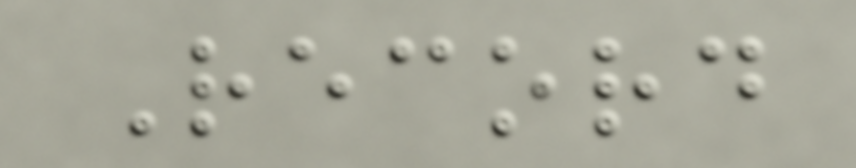Record
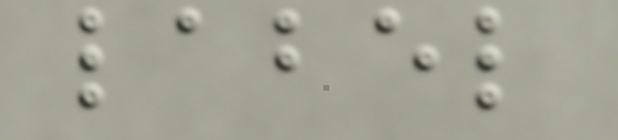label
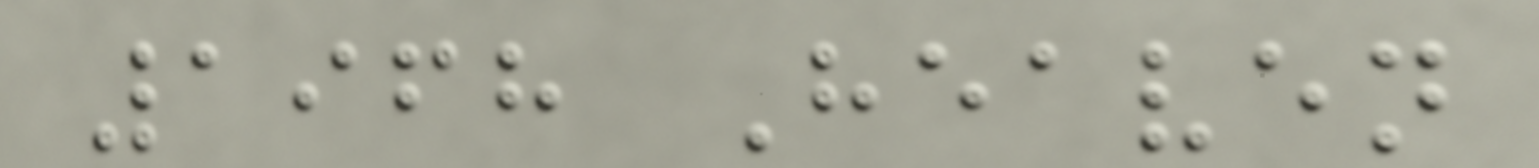1968 Heaven
